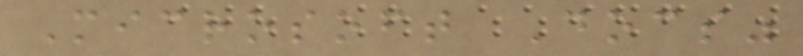Microsoft Docs"
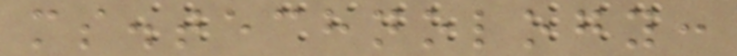ms.technology:
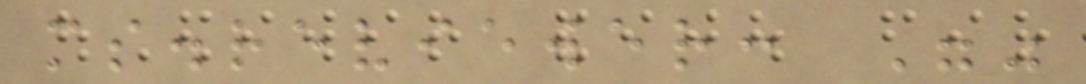ms.reviewer: ""
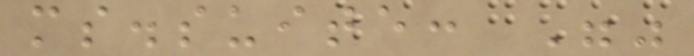ms.suite: ""
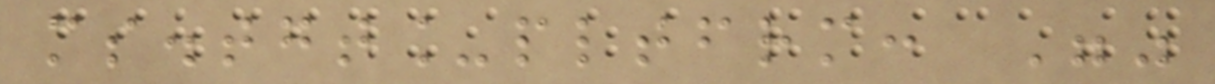ms.tgt_pltfrm: ""
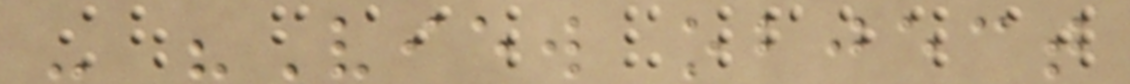- "View object
